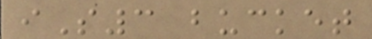iS3 bucket
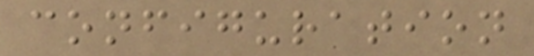configuration
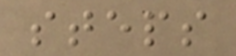steps
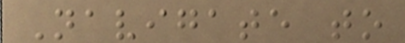Navigate to
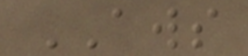AWS
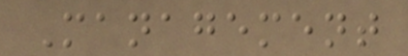Management
